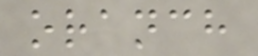oranch
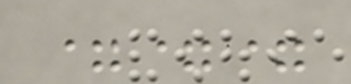===
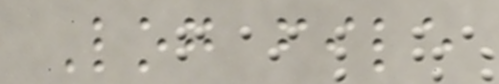Log file
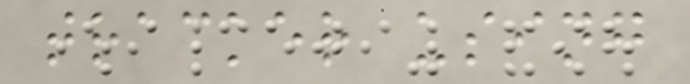tracker using
